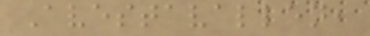Avestavallen,
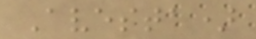Avesta)
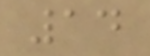14
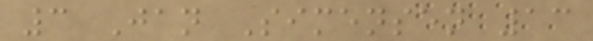3 Jan Simensen 13
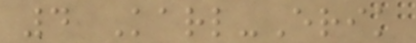4 Karl-Erik
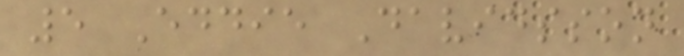5 Eddie Davidsson
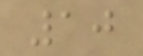10
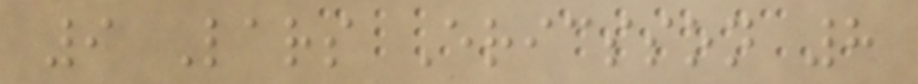9 Lars Ericsson 8
